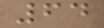64
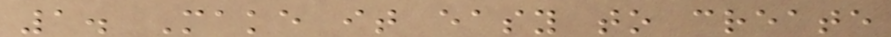1. Make it easy to create
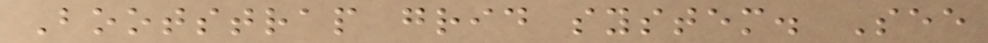Bootstrap grid system. See
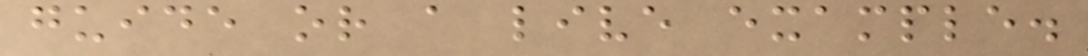guide or a live example.
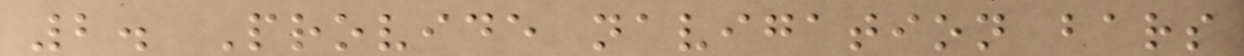2. Provide navigation bars
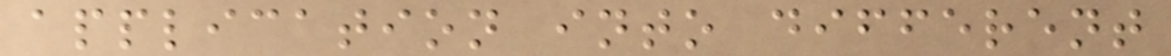application into different
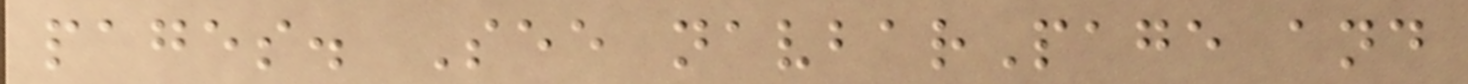pages. See navbarPage and
